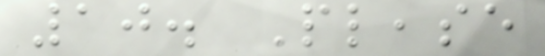10. Please
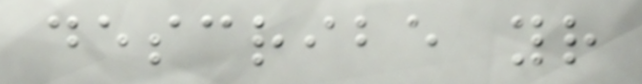describe your
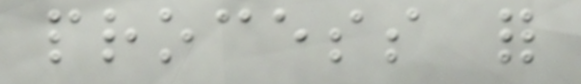process for
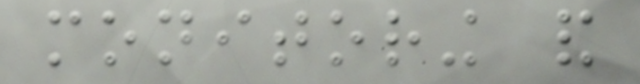monitoring and
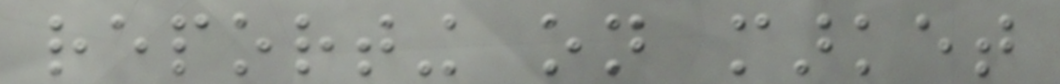reporting on market
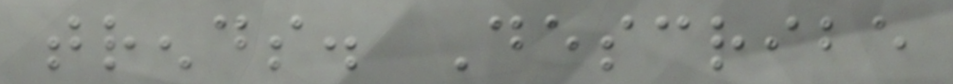trends. Describe
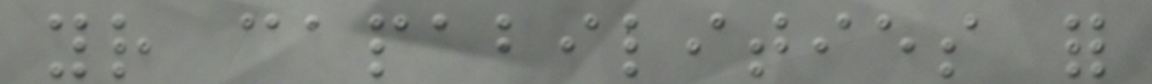your capabilities for
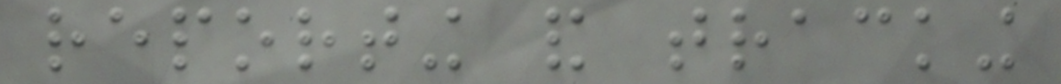reporting and tracking
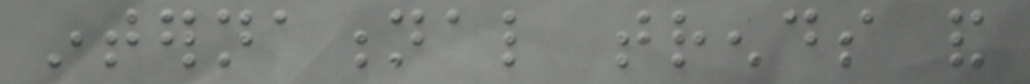international trends and
